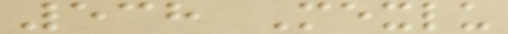538 Mexlu
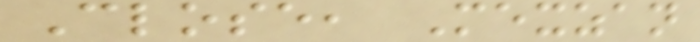Close, Mexzan
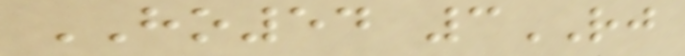HO54 3RJ
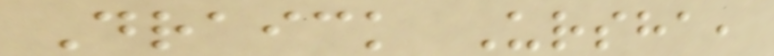Draick Ursha,
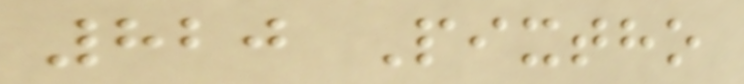820 Pixtho
